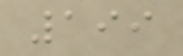199
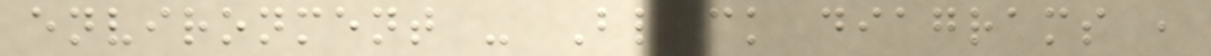environment - Block diagrams ,
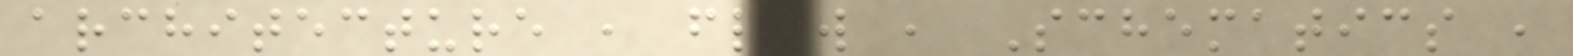architecture , flow , Schematics ,
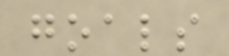goals
